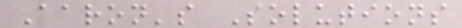Aaron's Solutions
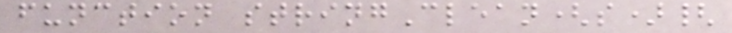function stringClean(s){
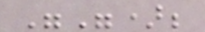"");
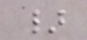}
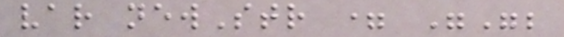var newStr = "";
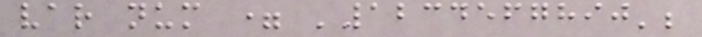var num = '1234567890';
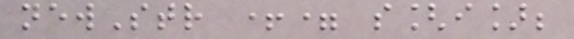newStr += s[i];
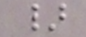}
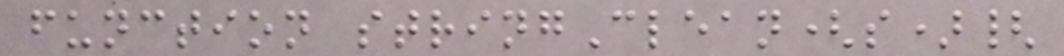function stringClean(s){
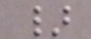}
